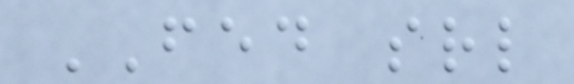FED srl
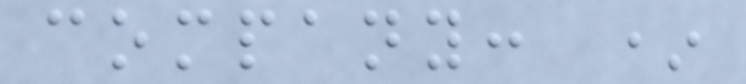company: *
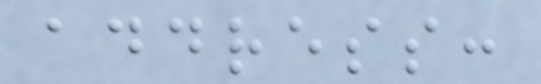address:
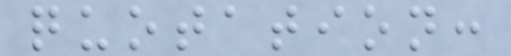quotation:
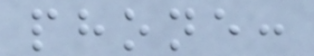phone:
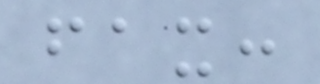fax:
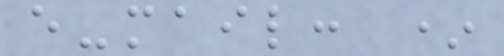e-mail: *
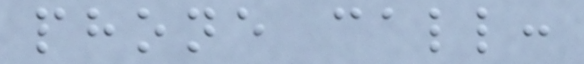phone call:
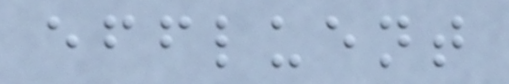effluent
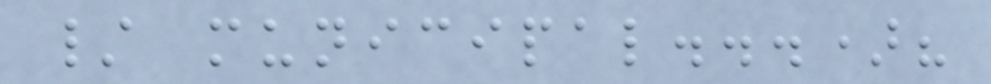/ municipal...)?
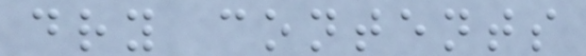dry contents
